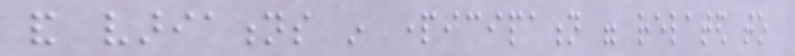and variations in participation were related to
